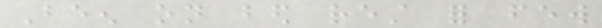Been on bed rest for few
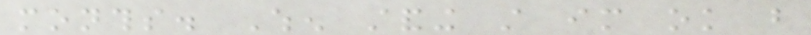months. When standing still im ok but
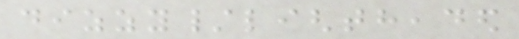dizzy/lightheaded
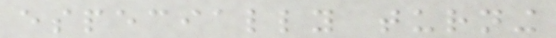especially turning
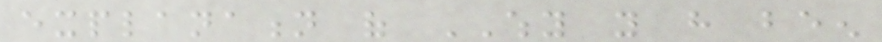explanation of WHY you have been
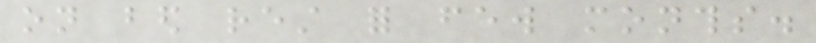on bed rest for few months.
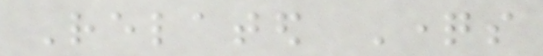Related Questions
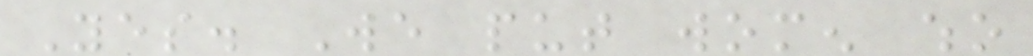Yes. We put women who
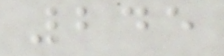245
